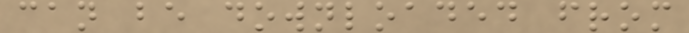can be downloaded from
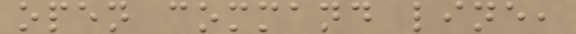open command line,
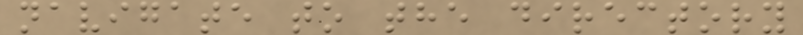navigate to the directory
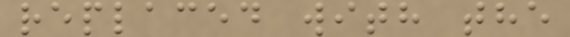replaced with the
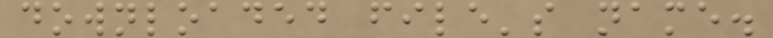downloaded file's name.
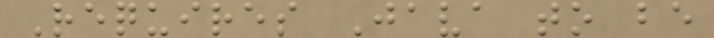Requires Java to be
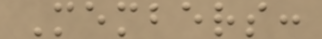Members:
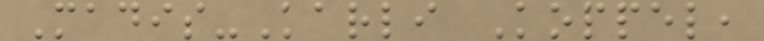Madis-Karli Koppel,
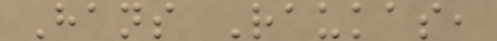Hans Raukas,
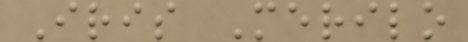Iris Merilo
